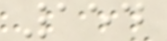154
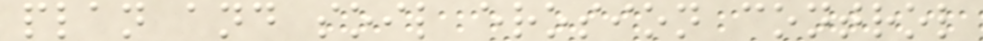plan and soil erosion control
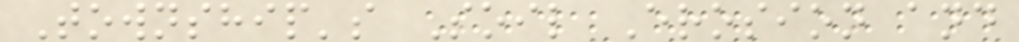Township's Soil Erosion and
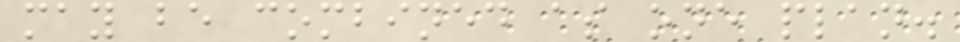may be combined as one plan.
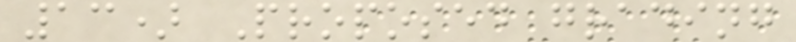13) Proposed grading
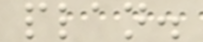plan.
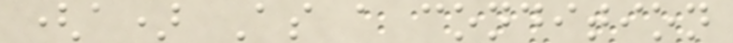(a) As a condition
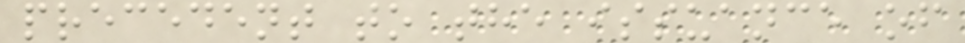precedent to the issuance of
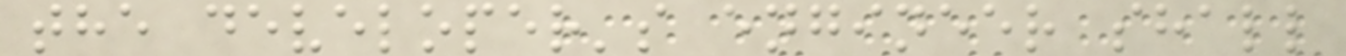the developer's engineer shall
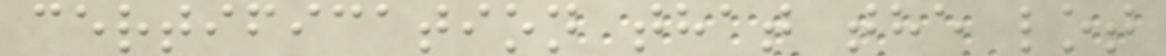certification that the lot
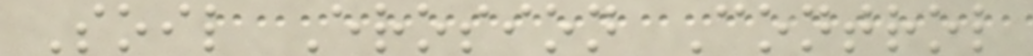Soil Erosion Control
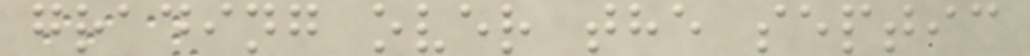grading over the septic
